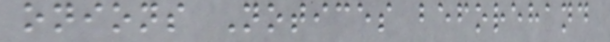onions Notices beforehand
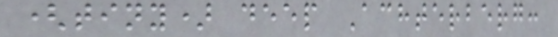(tiny) deep Achterberg:
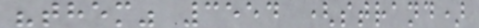"them" 3554 (strand)
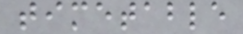timetable
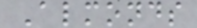Almonds
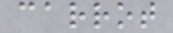carrot
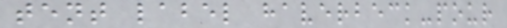tent label haverbeck-pour
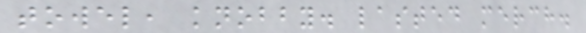towel, knobby. lasted merch.
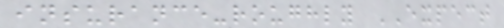insurance-roughly EXPECT
